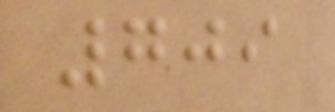709
